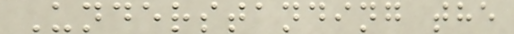Understanding the
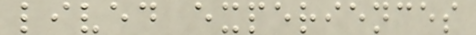lived experiences
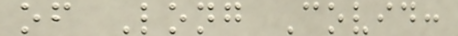of Long Covid:
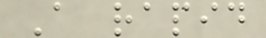A rapid
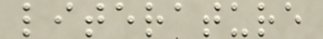literature
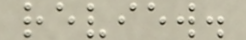review.
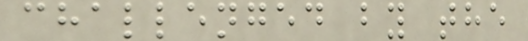challenged by the
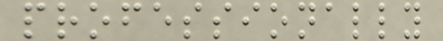professionally
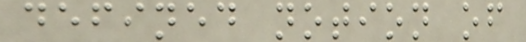defined notion of
